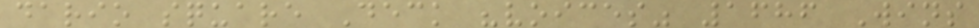dario square Deck "voices" 1686 Wins
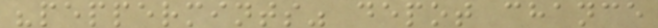"peppermints" depot chance
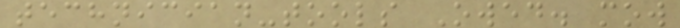technician-tools Owed. mow
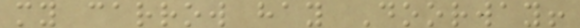my carrow hay Doorway!
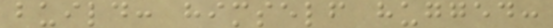build: himself hugged:
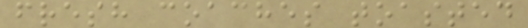fresh coaches toasted
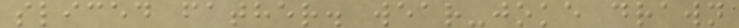sliced father. wear-joke drawn
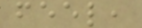feel,
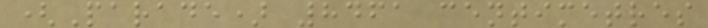(Parade) 8461 centimetres
